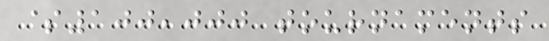$100,000 tournaments
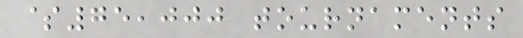$75,000 tournaments
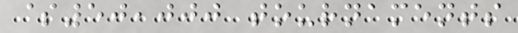$50,000 tournaments
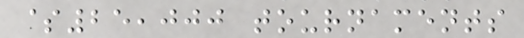$25,000 tournaments
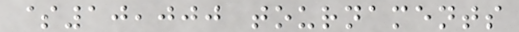$10,000 tournaments
